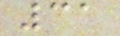31
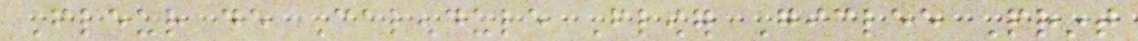Fleur de Calendule Flower Giclee Print
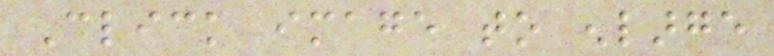Click image to enlarge
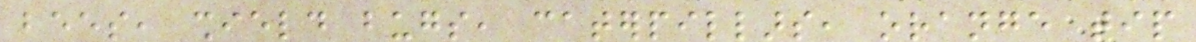bees, shield bugs, caterpillars, orange tip
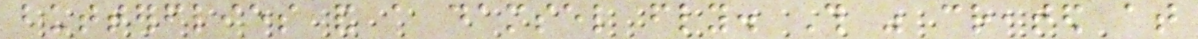butterflies and a damsel fly. This was created at
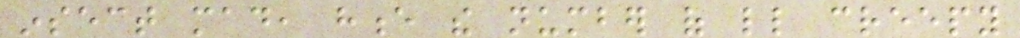insect mad, hence the number of little creepy
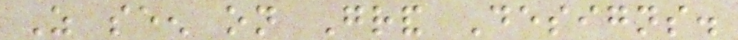As seen on Grand Designs.
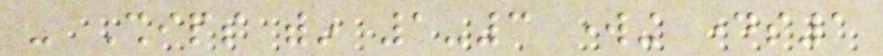- Ships within 1-3 working days1
